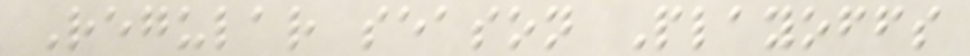Regular season Playoffs
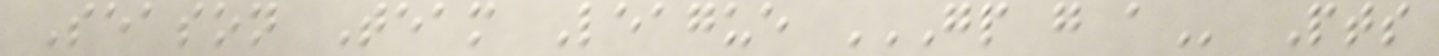Season Team League GP G A Pts
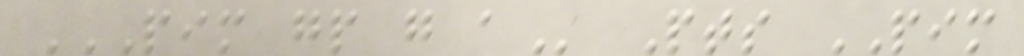PIM GP G A Pts PIM
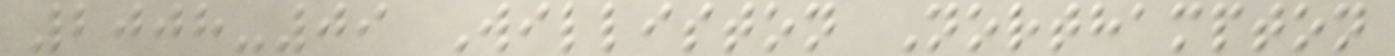2008-09 Williston Northampton
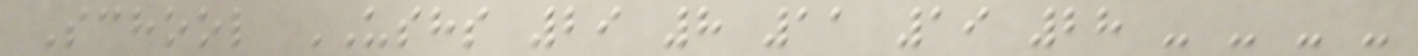School USHS 29 8 11 19 28 - - - -
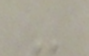-
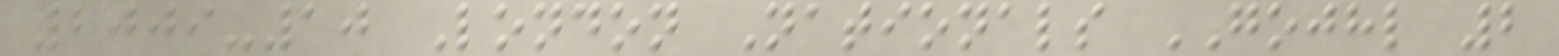2009-10 London Nationals GOJHL 2
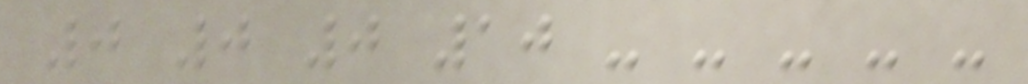0 0 0 10 - - - - -
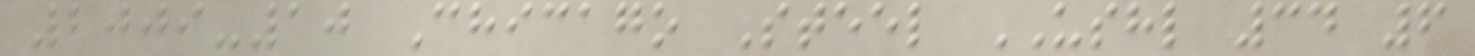2009-10 Chicago Steel USHL 34 6
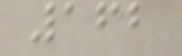162
